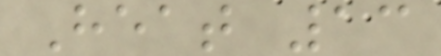Heat 13
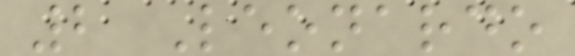2 Leonardo
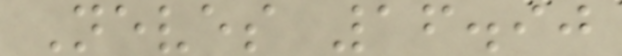Neves 16.90
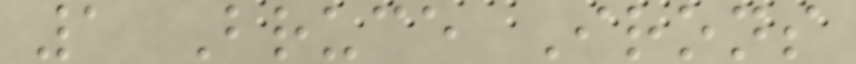1 Bruce Irons
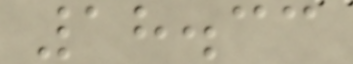18.33
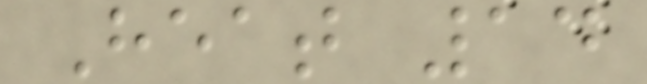Heat 14
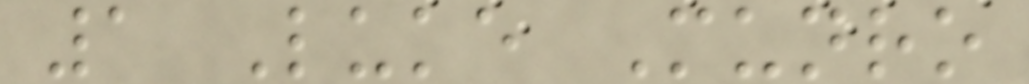1 Luke Munro
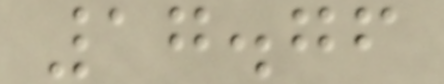17.76
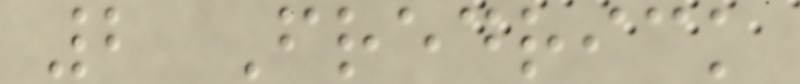2 Fredrick
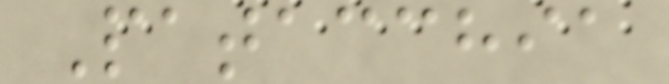Patacchia
